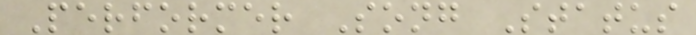Performer Song Status
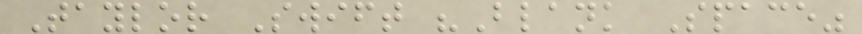Taylor Swift "Blank Space"
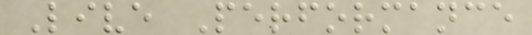Live Performance
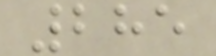285
